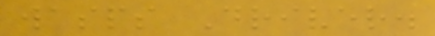wasps Driver.
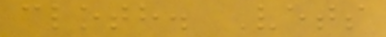cloth. Vets
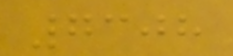7308
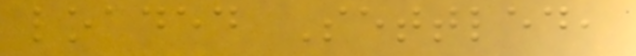loaded Settled,
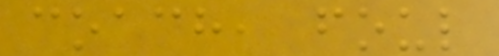coach, foul
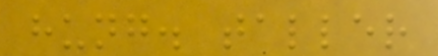hung. taller
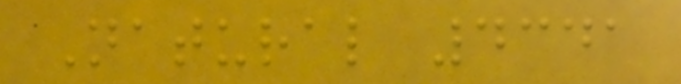Natural 4341
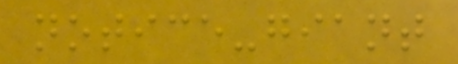notice-giant
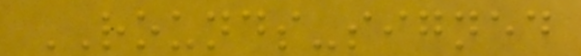ROUNDS-signed
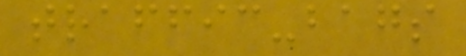traffic-bags
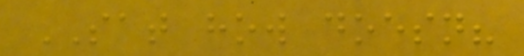SAT how doesn?
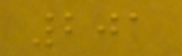201
